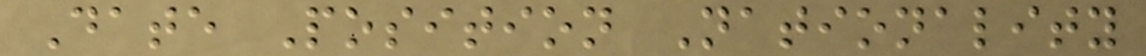Date Position Nationality
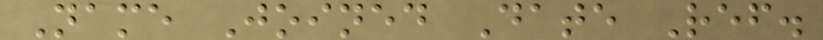Name Joined Date Ref.
